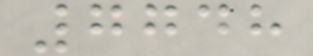7748
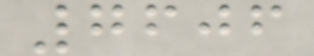7606
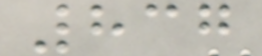837
